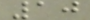10
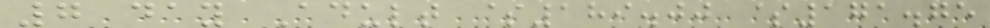7 day Adult $189.00 $171.75
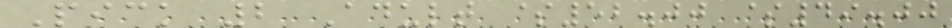Pick 2 Adult $52.00 $49.00
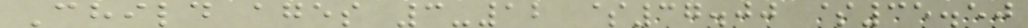Child ages 3-12 $37.00 $35.50
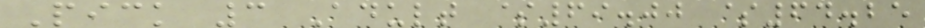Pick 3 Adult $69.00 $64.25
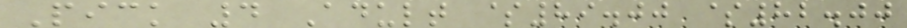Pick 4 Adult $89.00 $82.00
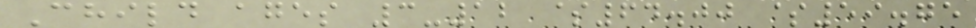Child ages 3-12 $64.00 $59.75
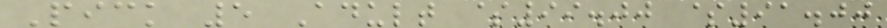Pick 5 Adult $99.00 $91.00
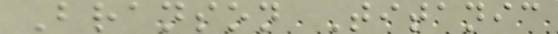Branson Titanic
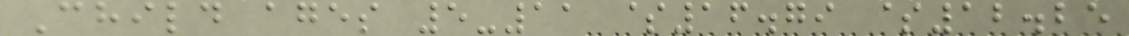Child ages 5-11 $16.79 $12.25
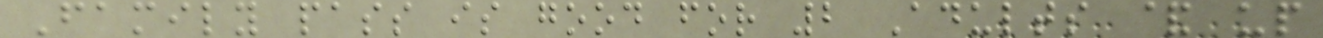Family pass is good for 2 Adults & up
